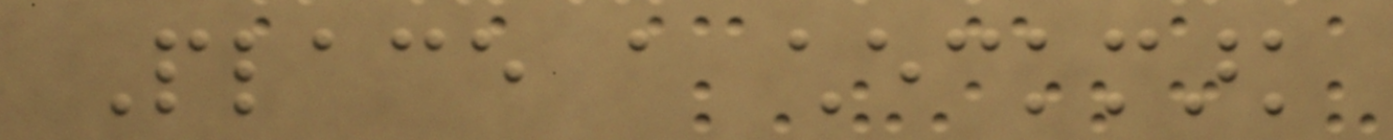Place a checkmark
